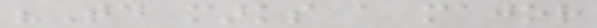"Today marks a major
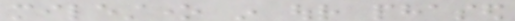milestone in our phased
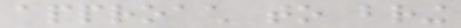approach to bring
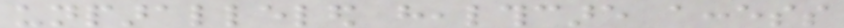unparalleled healthcare access
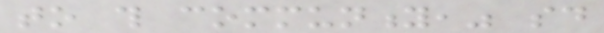to this community," said
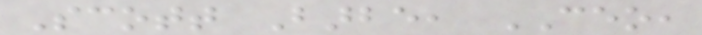Scott Barbe, CEO,
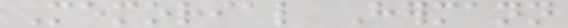Memorial Hermann
